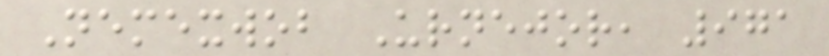Nemexwob Urnejor, 971
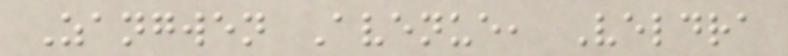Zangwen Avenue, Veldra
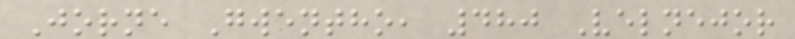Jorne Gwentho, 480 Velnejor
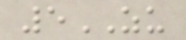5ZU
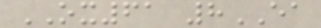OX61 8EA
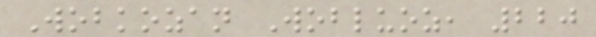Wobkozan Wobluoz, 220
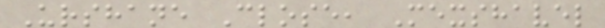Urshane Close, Mexshavel
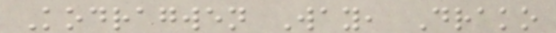Kodragwen Way, Drako
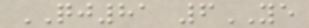QJ81 6YE
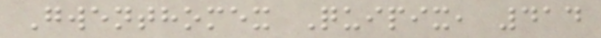Gwenthomex Quipix, 414
